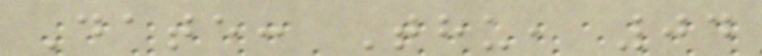Date: Thu, 04
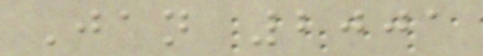Jan 2001
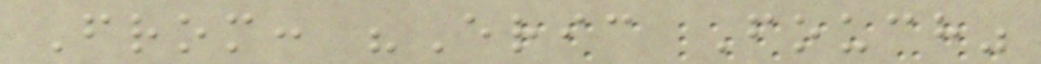From: "Eric Fouch"
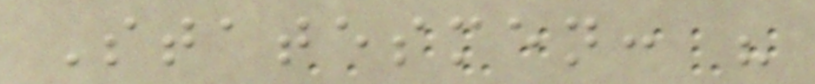Statesmen: "
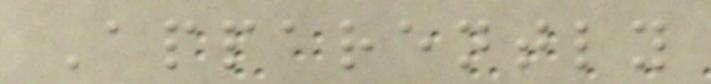Apparently
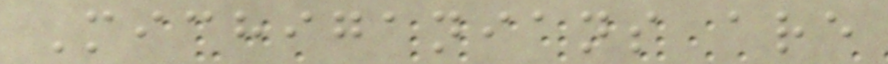Michiganians are
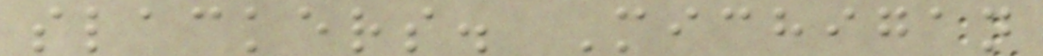slackers. Michigan
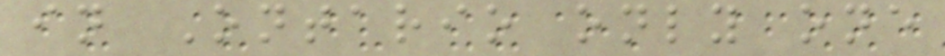in Ontario only one
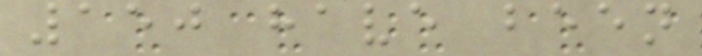150 have been
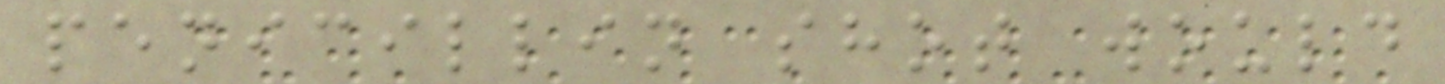penicillin shot would
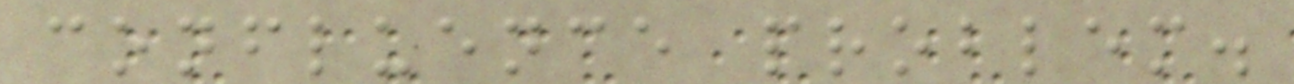confluence problem.
